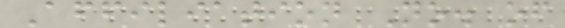Affiliation No. of
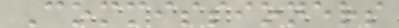Commissioners
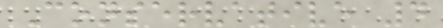Conservative 4
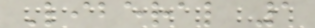Liberal 1
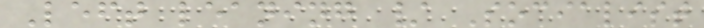Left leaning / Socialist
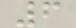6
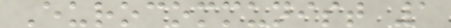Eurocommunist 1
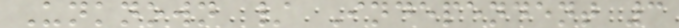Unknown / Independent 3
